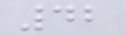42
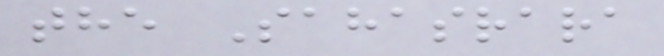the Sahasrara
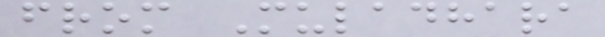from Muladhara
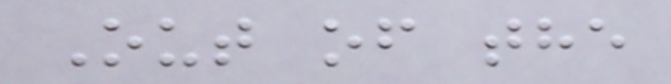Out of the
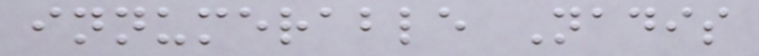innumerable Nadis
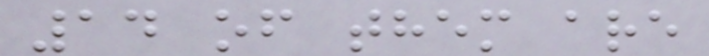14 of them are
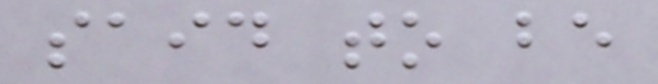said to be
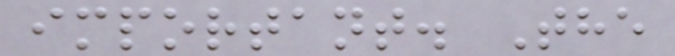important. The
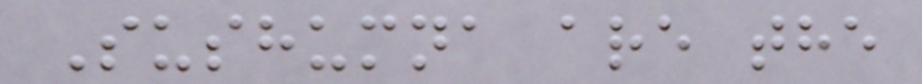Sushumna are the
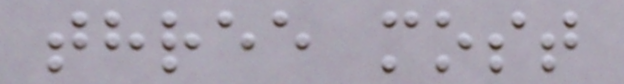three most
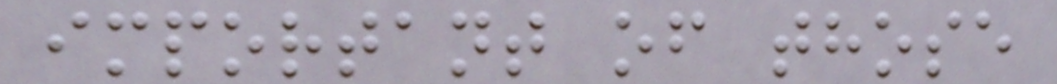important of those
